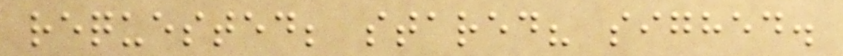requested; stared? sighed.
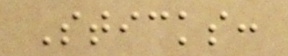Sticks:
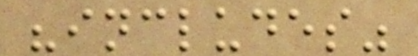"includes"
